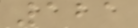121
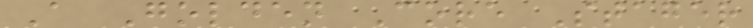A Golden Core Stager
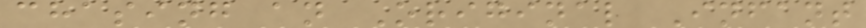chasing an Original Infant
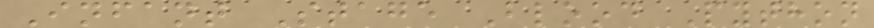Infant Stage Blood Python
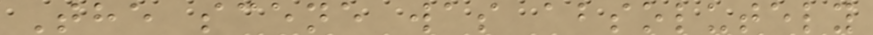The scene was absolutely
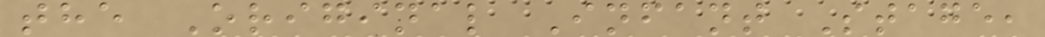the Original Infant Stage,
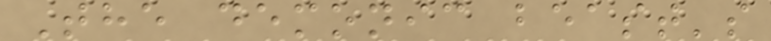The demonic beast's
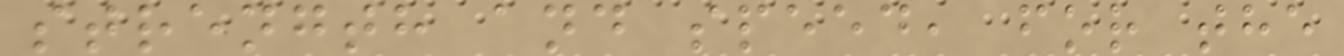strength and speed, for the
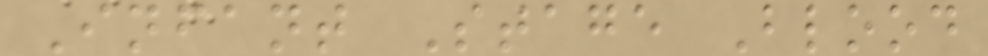Infant Stage Blood
